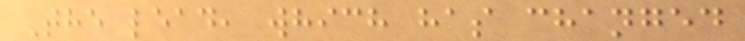The lead, which has changed
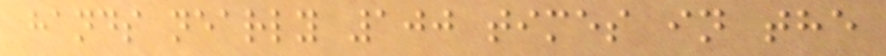hands nearly 100 times in the
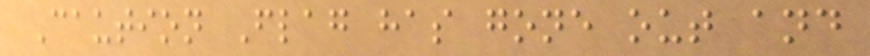Caution Flag has gone out and
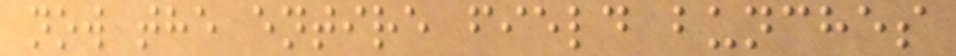now the entire field bunches
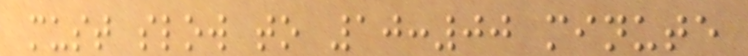must slow to 10:00 minute
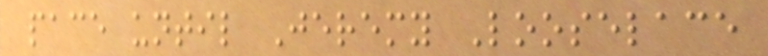pace until Jeremy Looselace
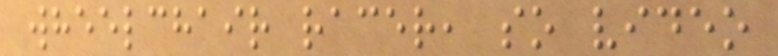wheelchair racer, so video
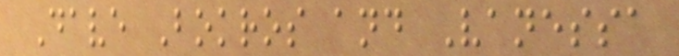Dave Bokros and Vanessa
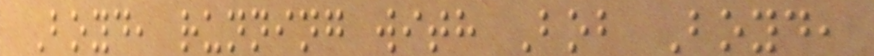Boyd, running with Bob Boyd,
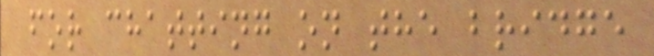for chatting on the bridge
